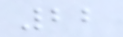22
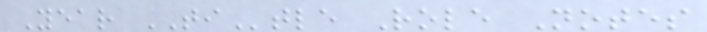Year TItle Role Notes
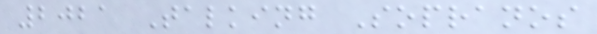2021 Talking Sopranos
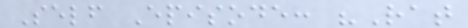Self Episode: "Rat
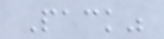Pack"
